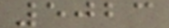5023
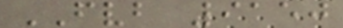FVB 9150
